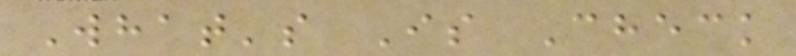What's Is Check
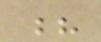?
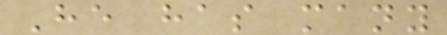He has many
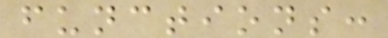functions:
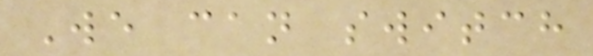We can switch
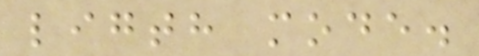ligth mode.
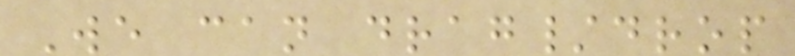We can drag/drop
